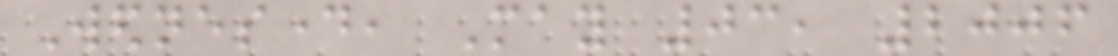Wednesday, May 03, 2006
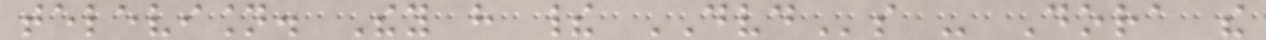television. They have their DVDs - Dora the
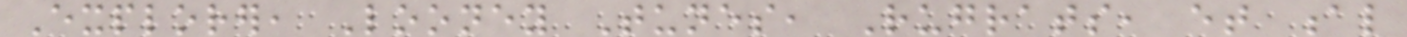Explorer, Looney Tunes, Rugrats, et al
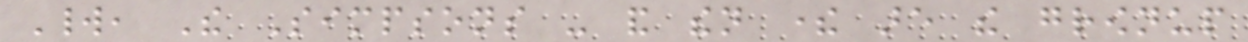World, The Simpsons - and then there are the grownup
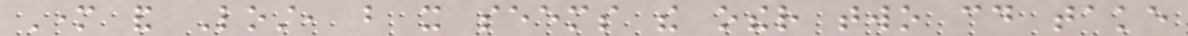Mother and Lost, but it seems the other two could take
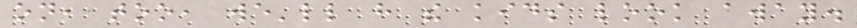on, too, we'll have the kids look away.
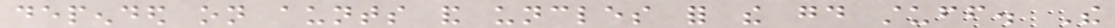depended on aunts and uncles for the good stuff. The
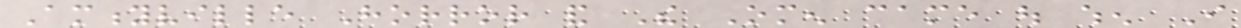Amityville Horror and The Omen came out when I
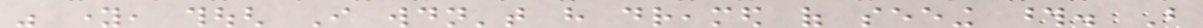was young, though I wouldn't have dreamed of seeing those. But
